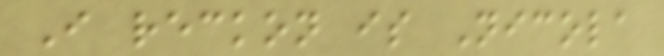I reckon is Nicola
